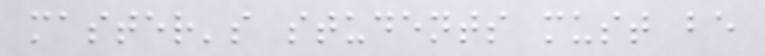master's students must be
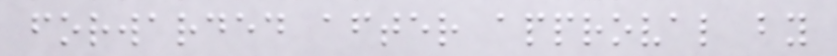forwarded after approval by
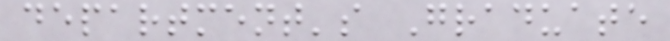department's Graduate
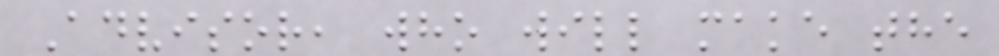Advisor, who will make the
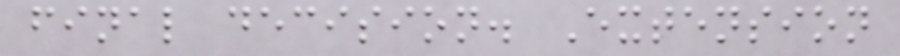final decision. Extension
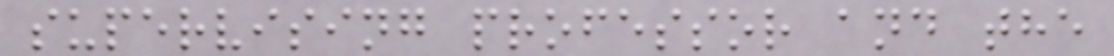supervising professor and the
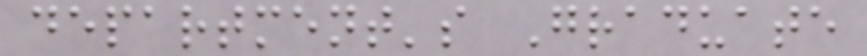department's Graduate
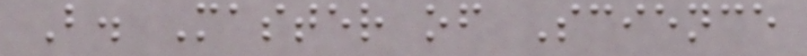B. Master of Science
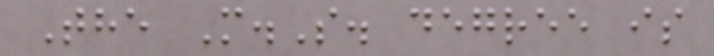The M.S. degree is
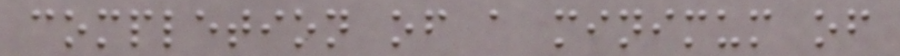completion of a minimum of
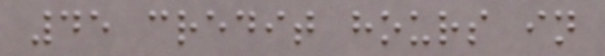45 credit hours in
